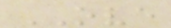OVE
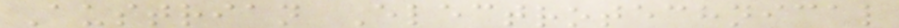Austrian Electrotechnical
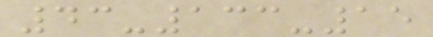43-133-15
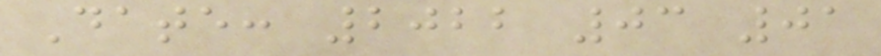Date: 2022 03 01
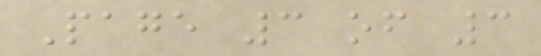Page 3 of 3
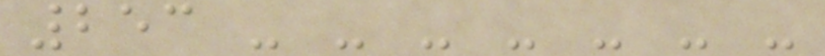253 - - - - - - -
